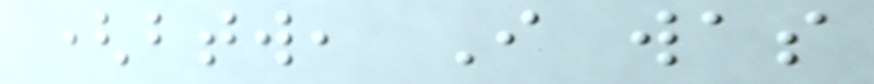(btw, I was
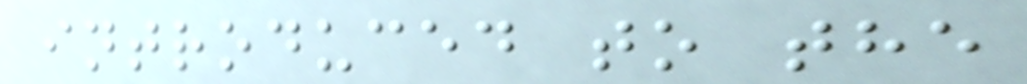introduced to the
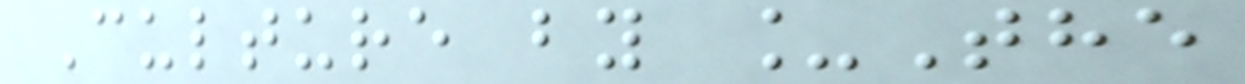Culture by _The
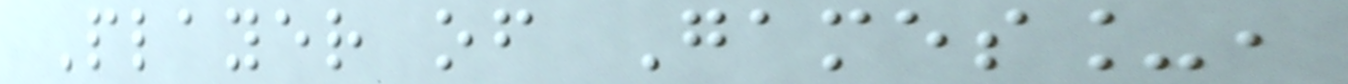Player of Games_,
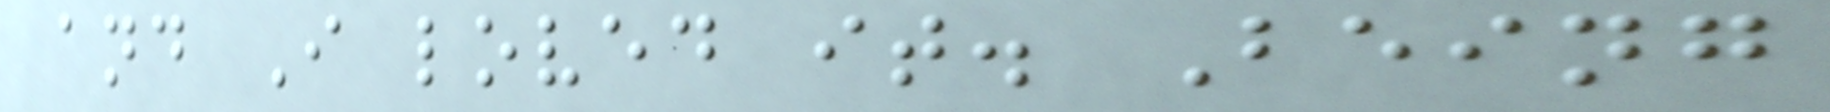and I loved it. Being
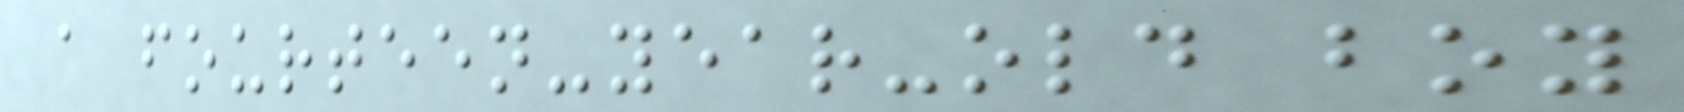a fourteen-year-old boy
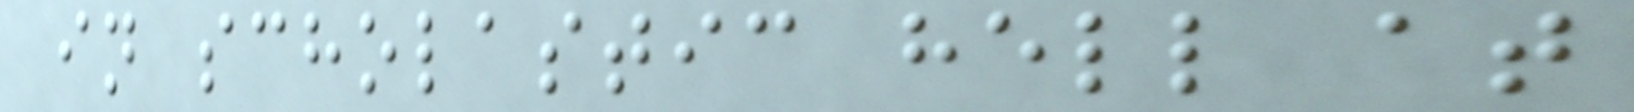in scholastic hell at
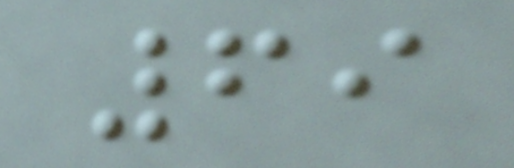69
